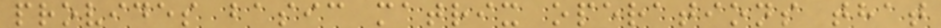provides basic matrix operations that
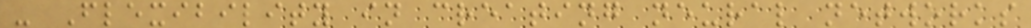- Flexibility in creating neural networks
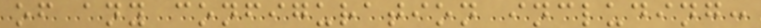of any configuration including:
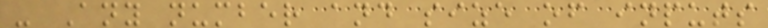- Any number and size of inputs
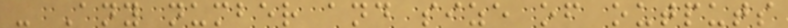- Any number and size of outputs
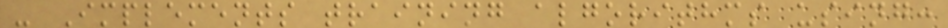- Implements training algorithms using:
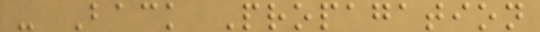- Back Propagation
